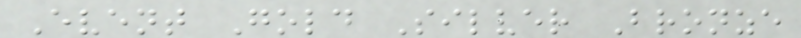Event Gold Silver Bronze
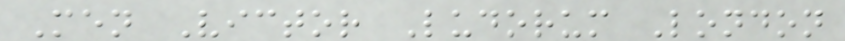Men Victor Ludorum London
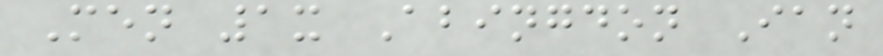Men 1x Abingdon Ian
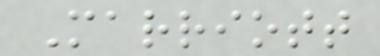Marriott
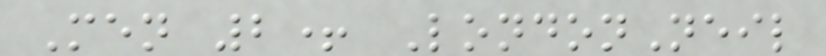Men 2+ LondonNeil
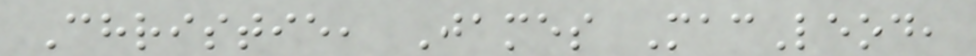Christie, James MacLeod,
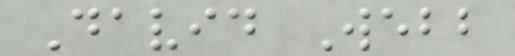David Webb
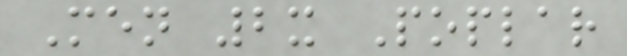Men 2x Poplar
